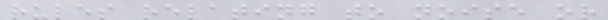rules relating to noise or
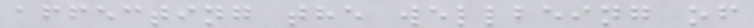affecting the wellbeing of
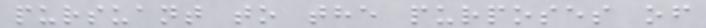pursuant to the purposes of
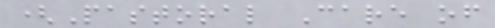(Pastoral Care of
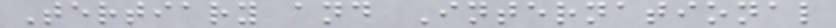Tertiary and International
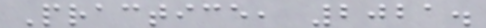Practice, 2021.
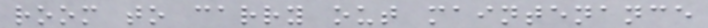room to carry out maintenance
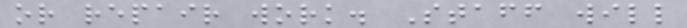or repair work. Staff will
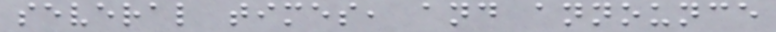several times, and announce
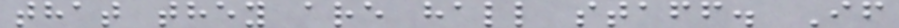that they are hall staff. If
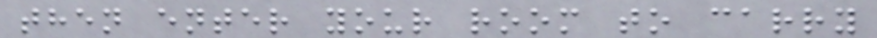then enter your room to carry
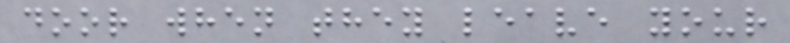door when they leave your
